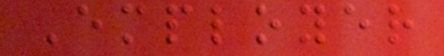Employer
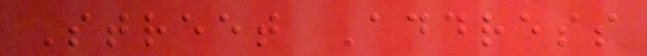Street Address
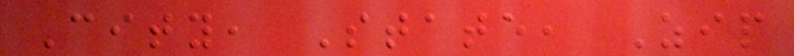City, State, Zip
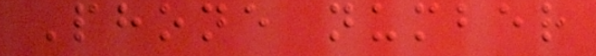Phone number
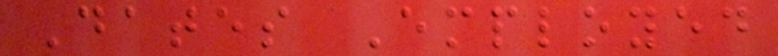Dates Employed
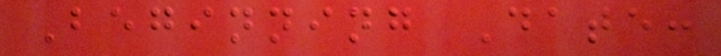Beginning Date:
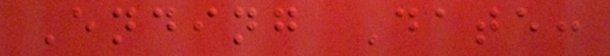Ending Date:
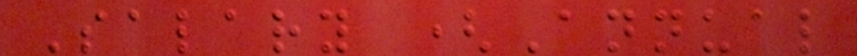Salary (Annual
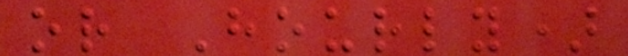or Hourly)
